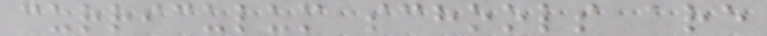curriculum schools are
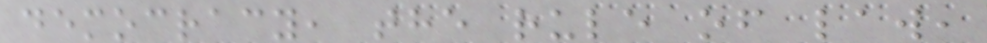democracy, the rule of law,
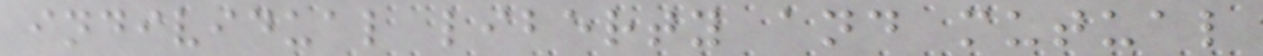individual liberty and mutual
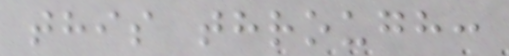this through:
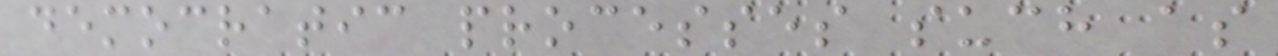democratic processes such as
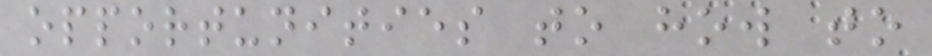opportunities to how to
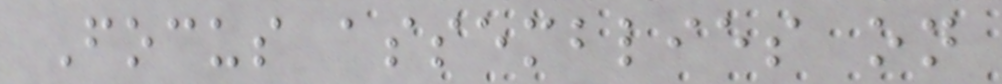Focus assemblies on
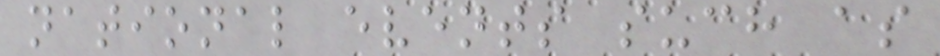national events such as
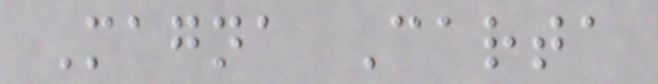Magna Carta
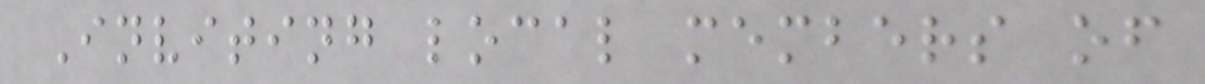Inviting local members of
